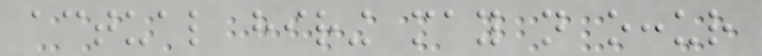actual hiring may not occur
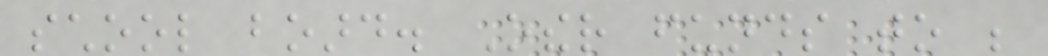school board. Other funds to be
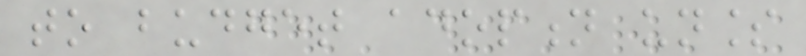to budget adoption unless
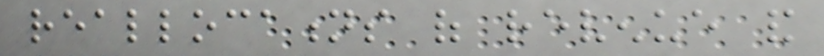reallocations of revenue and
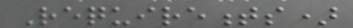Requirements)
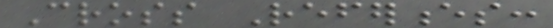Cross References:
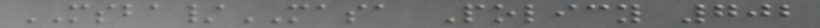MSBA/MASA Policy 702
